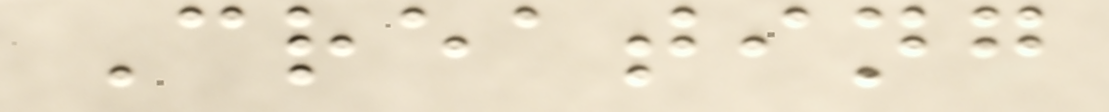Creating
